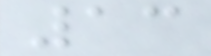13
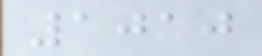1010
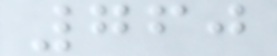760
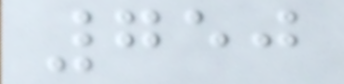750
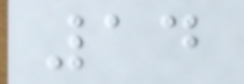14
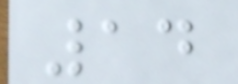14
